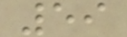59
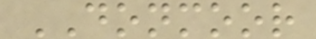DONMOOR
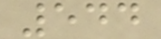544
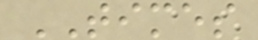TIMES
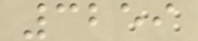3259
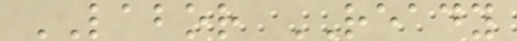LABOR READY
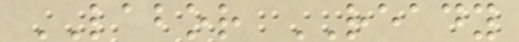LABOR READY
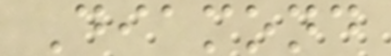Diamond
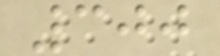300
